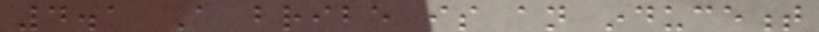4.1 A bribe is an inducement
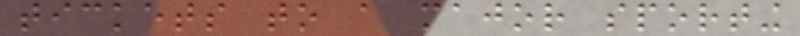tickets to a major sporting
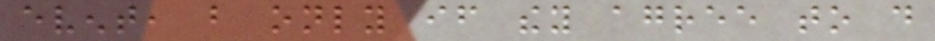event, but only if they agree to do
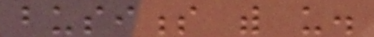business with us.
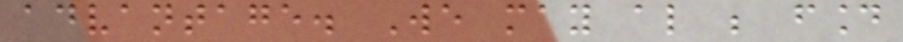advantage. We may also be found
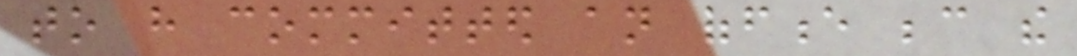to have committed an offence because the
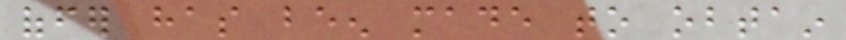offer has been made to obtain
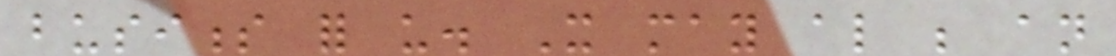business for us. It may also be an
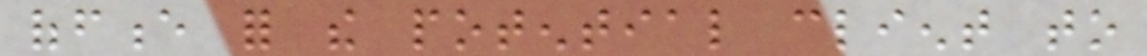offence for the potential client to
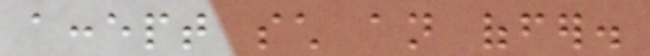accept such an offer.
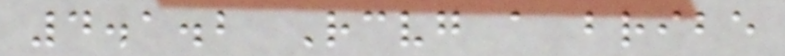4.1.2 Receiving a bribe
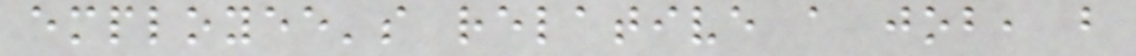employee's relative a job, but
